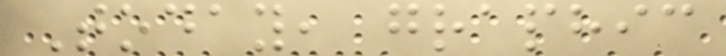Today, graphic
